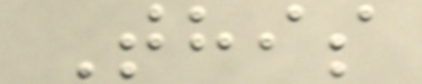This
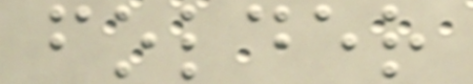folder
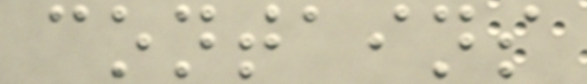contains
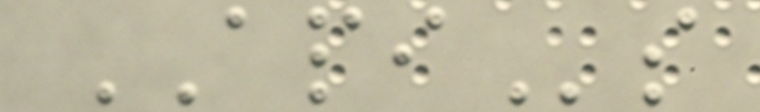APIs
